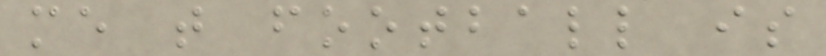me that football is
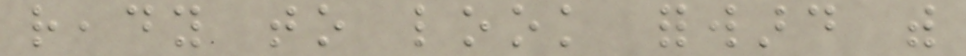ready to look forward with
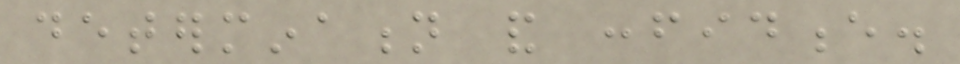determination and confidence.
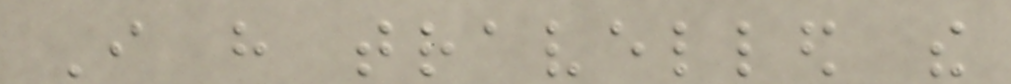I have travelled the
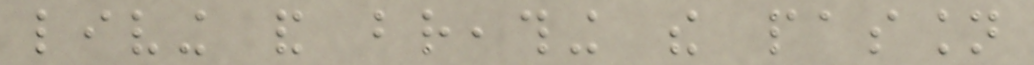living and breathing the passion
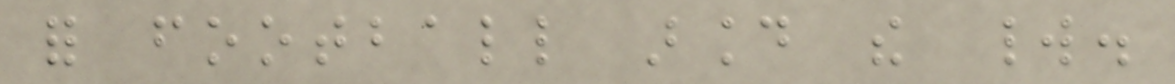for football around the world.
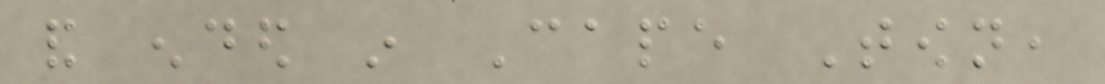and ended in Cape Town,
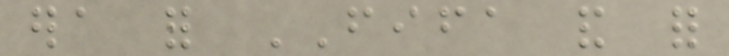era for FIFA and for
